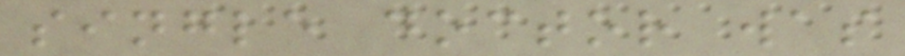single doctor was
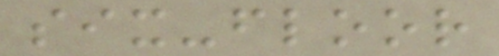six-floor
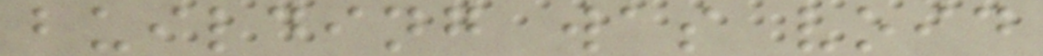building was void
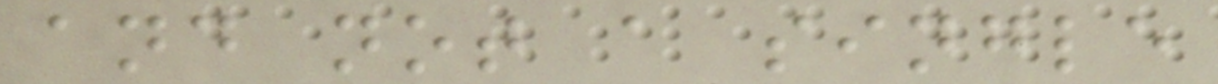and not a single
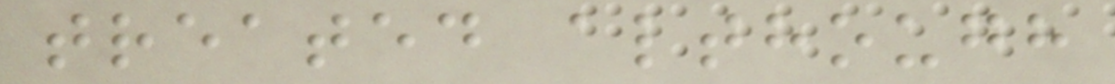treated although
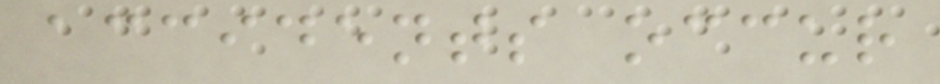accidents occur
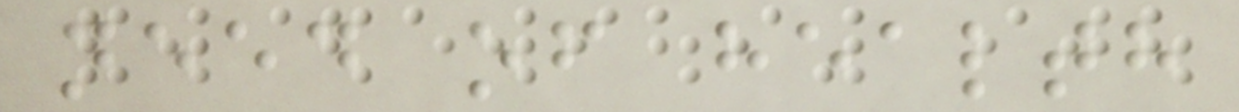need of health
